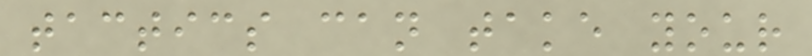tactics can take your
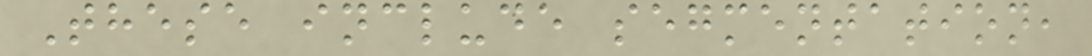These include segmentation,
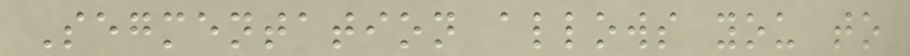Segmentation allows you to
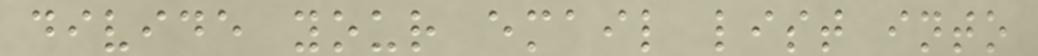divide your email list into
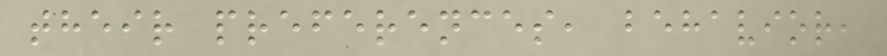their preferences, behavior,
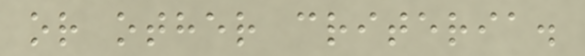or other criteria.
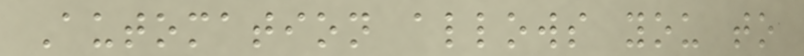Automation allows you to
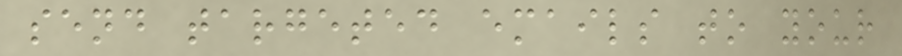send targeted emails to your
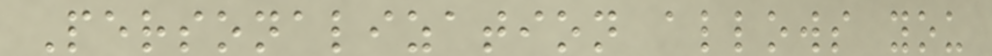Personalization allows you
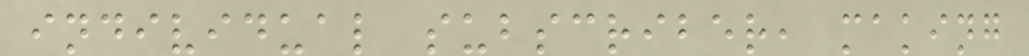individual subscriber, making
